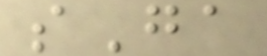sGa
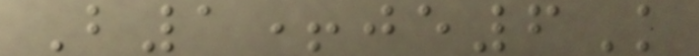B1+je6K
